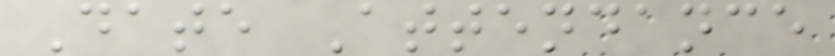Date Attendance
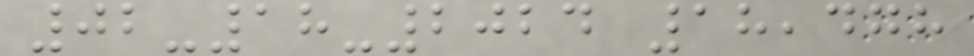02-18-2024 18,478
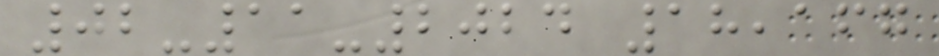02-11-2024 18,167
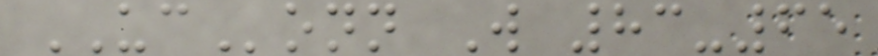UConn W 83-65
